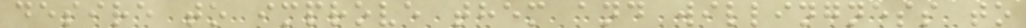desire to improve them and willingness to
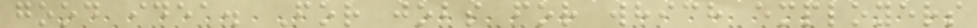good idea. For jobs for which employers
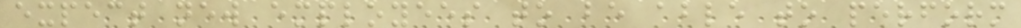expect new employees to be able to perform
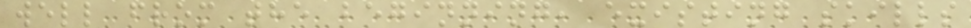well from the beginning, existing skills
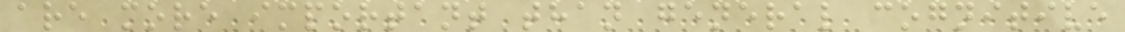are more important than general cognitive
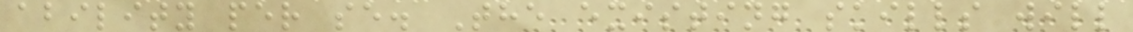ability per se. The existing skills will
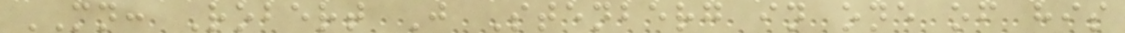MN: Robert J Stenberg in one of his
